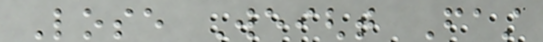Lose Weight Fast
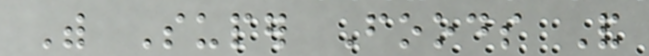With Super Foods And
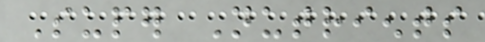Super Nutrients
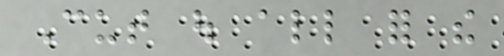Cut out all for the
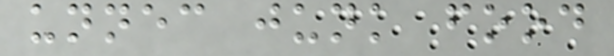unnecessary junk food
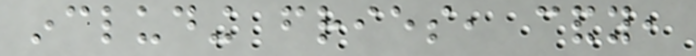including fries, candy,
